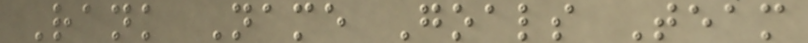Rank Name Goals Team
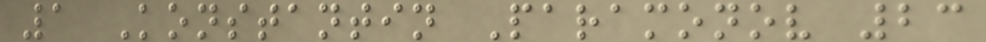1 Konstantin Paramonov 23
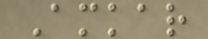Amkar
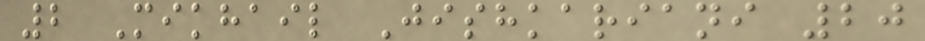2 Mikhail Jishkariani 20
